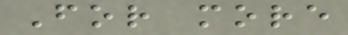For more
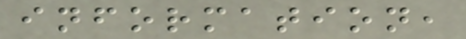information,
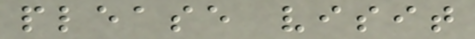please visit
